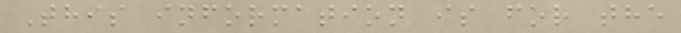This information is for the
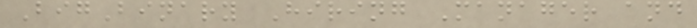BigBinary Hiring Manager and
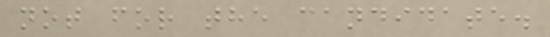not for the candidate.
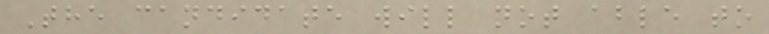The candidate will not able to
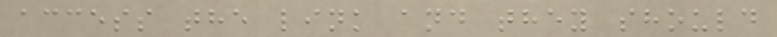access the link and they should
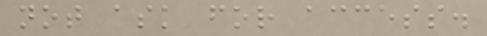not ask for access.
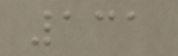131
